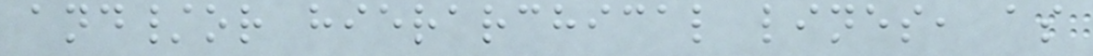and/or hierarchical lines, as
